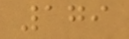179
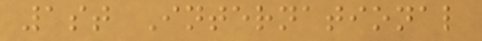1st International
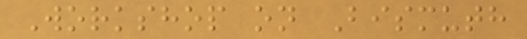Workshop on Bismuth
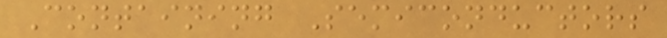Containing Semiconductors
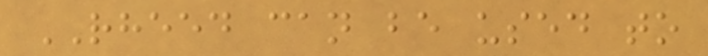RHEED can be used to
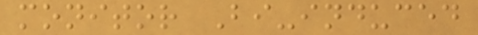monitor Bi-induced
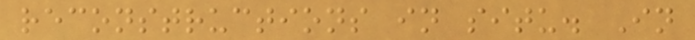reconstructions in situ. In
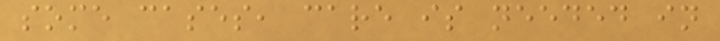some cases, care is needed in
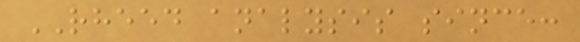RHEED analysis since:
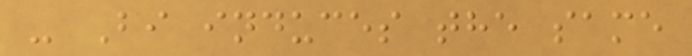- Bi induces the same
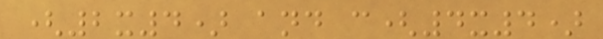(2x4) and c(4x4)
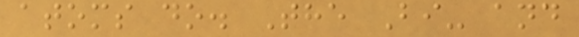atoms do. The Bi- and
